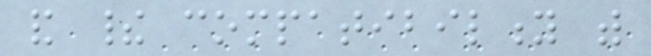and their compatibility with
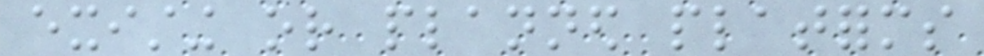existing or planned platforms
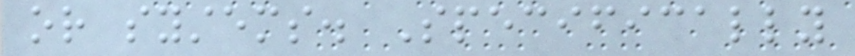or systems. Specifically
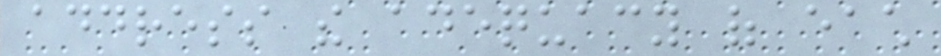address the adequacy of each
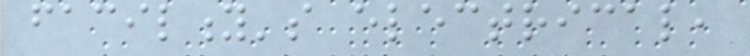facility's electrical,
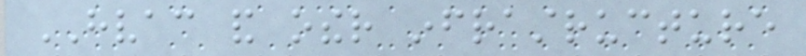HVAC and other infrastructure
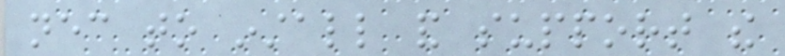necessary to install and support the
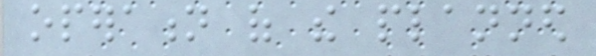operation of the planned
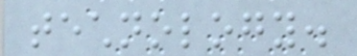technology.
